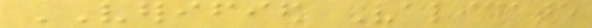VERIFIED Validate
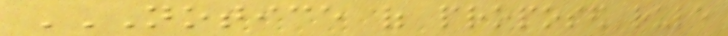NOTICE OF PROPOSED RULE
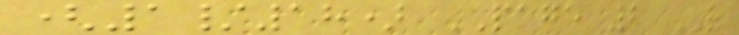(1/18) PAGE 2 OF
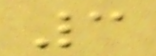3
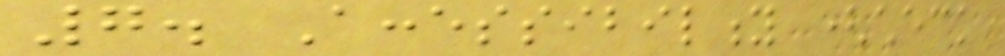7. Accessibility (check
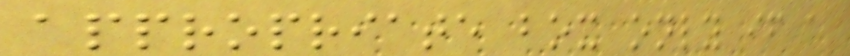appropriate box only if a
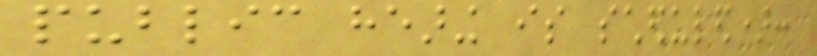public hearing is scheduled):
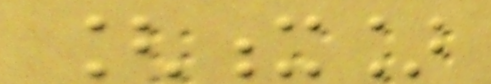[x]
